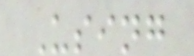Using
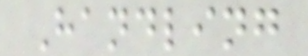Handling
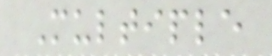Multiple
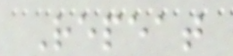Repeat
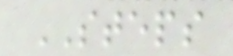STEPS
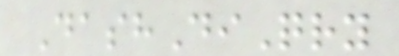DashDiQry
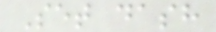Set dash
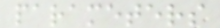parameters
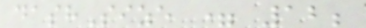dashSize = 12;
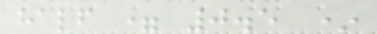half = 0.5 *
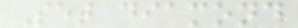Set diamond
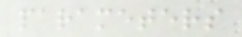parameters
